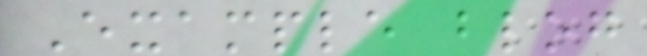Example blog
